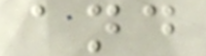and
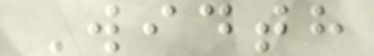Width
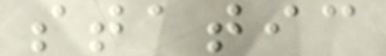static
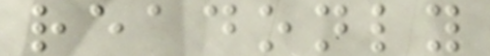readonly
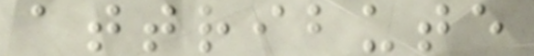attribute
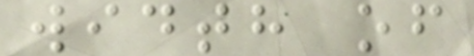width of
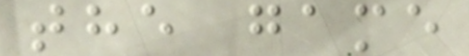the game
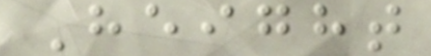Height
